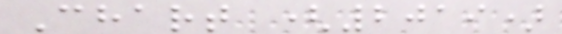Chart (2019)
